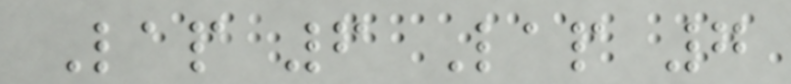Lap 6 Lap 7
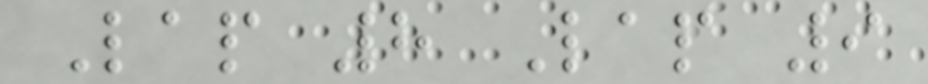Lap 8 Lap 9
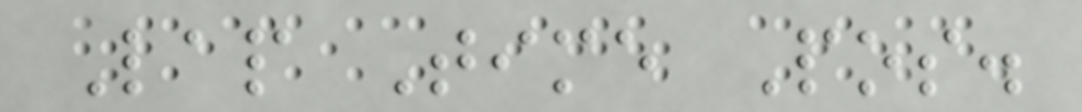Lap Time Pos.
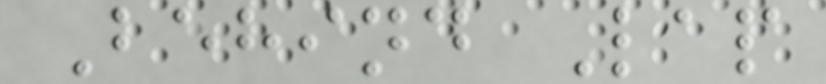Behind Lap
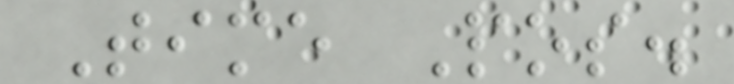Time Pos.
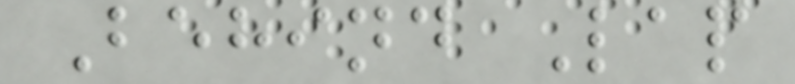Behind Lap
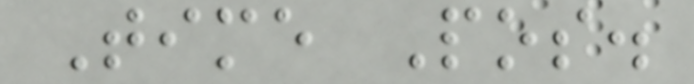Time Pos.
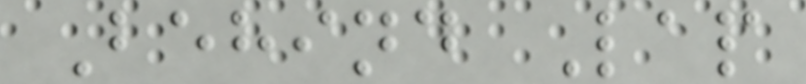Behind Lap
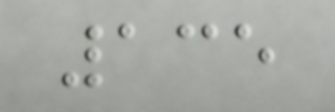135
